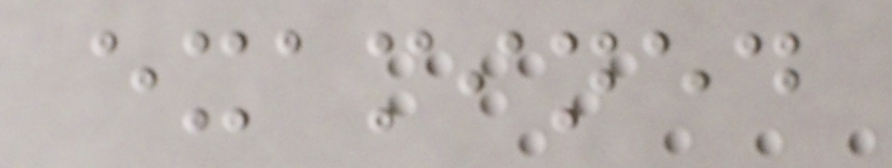examined
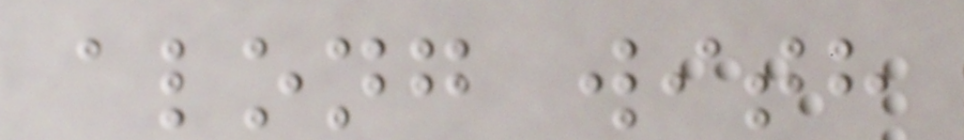along with
